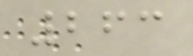263
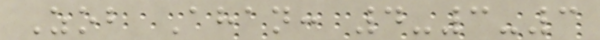Zob Ahan: 4-3-3
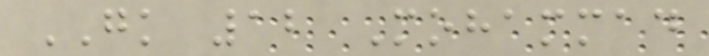GK 12 Mohammad
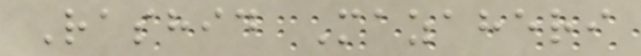Rashid Mazaheri
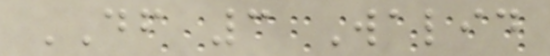DF 3 Walid
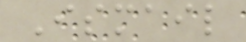Ismail
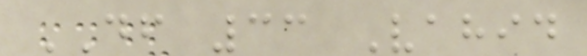DF 33 Vahid
